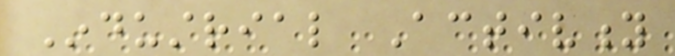Industrial Activity
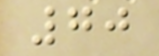70
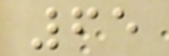65
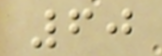60
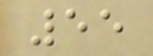55
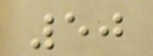50
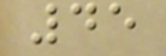45
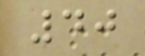40
